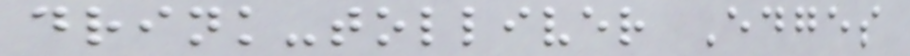drink-tolliver Edges
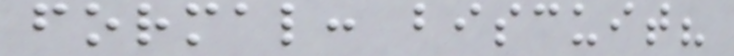formal: biscuit?
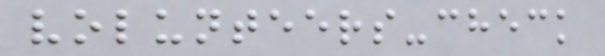volunteers-check
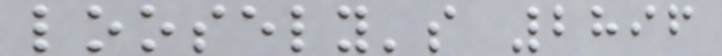loosely's 2896
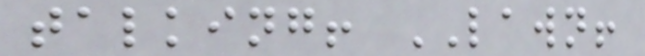talking! LAWN!
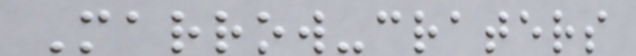Marrow-craters
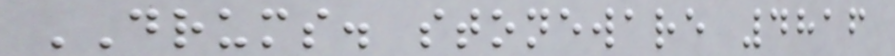DRUMS. stoneware 4816
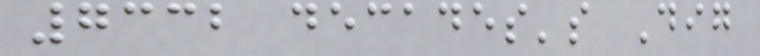7332 decades's Dig
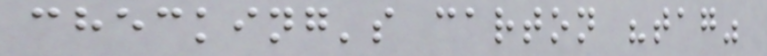checking's carton "tag"
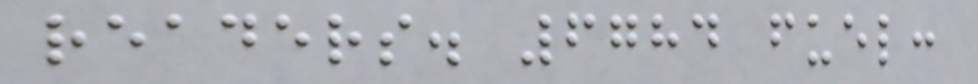readers. 6784 fuel:
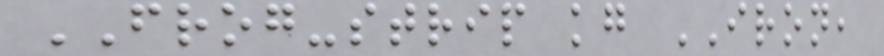FROG-strip kg IRON,
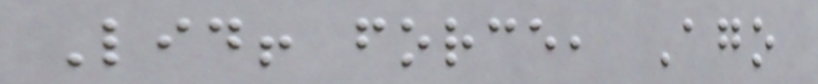Lid! force, Ago
